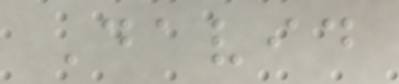David
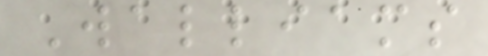Walliams
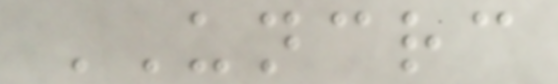UNCRC
